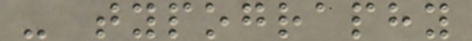- typography
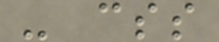- css
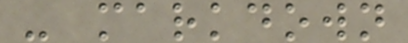- markdown
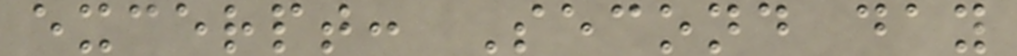excerpt: Second day
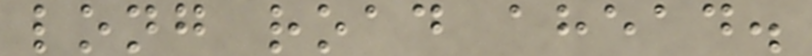long road ahead.
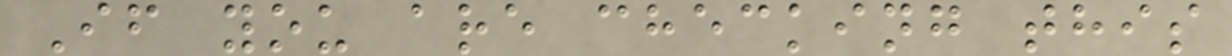If you are checking this
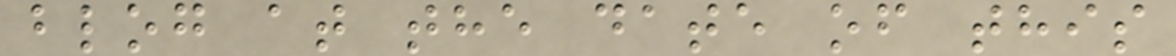blog at the date of this
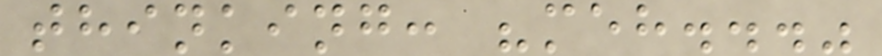thinking: "meh..."
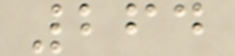264
